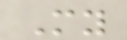My
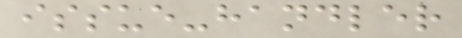issue-handler
